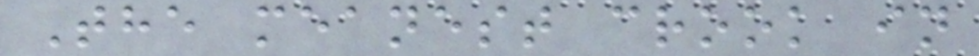The meanest crook in
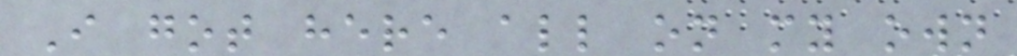I got here all on my own
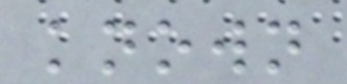known
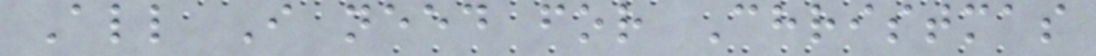All I need for Christmas
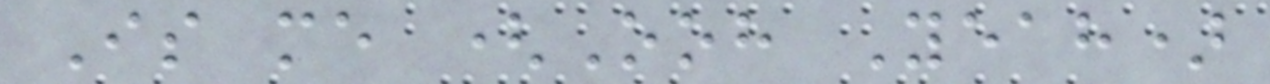Is me (Ooh Yeah)
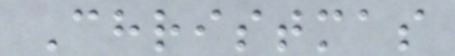Christmas
